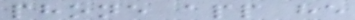phone app he
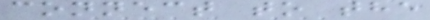connect to the
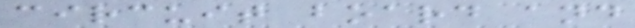circuit board and
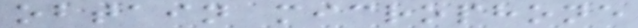obtain microphone
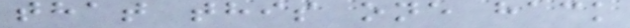that this one hack
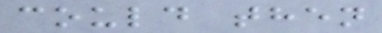could then
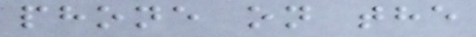phone on the
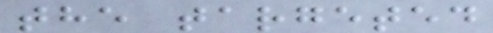the targeted
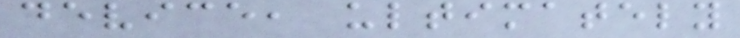device, ultimately
